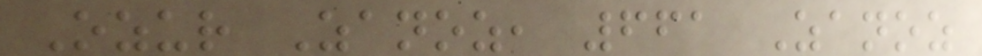Ozur Zanoz, 661 Zanoz
